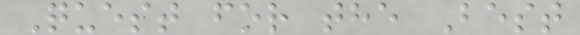Quest for the Best
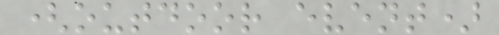(outdoor event)
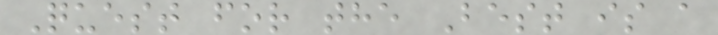Quest for the Best is a
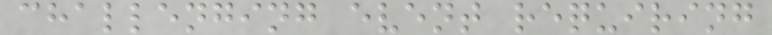challenging event requiring
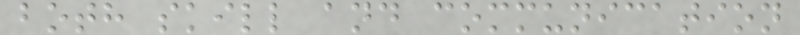both skill and communication
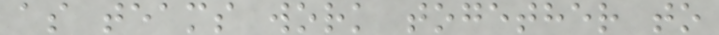as teams work together to
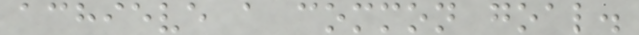achieve a common goal.
